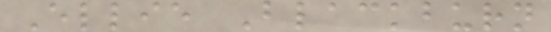Ellie Blackburn
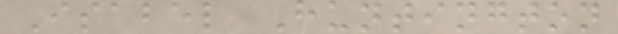Isabel Huntington
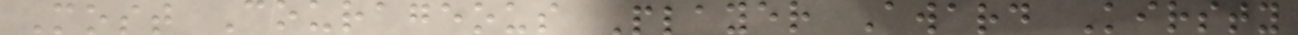Most Courageous Player Award Kirsty
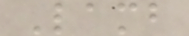Lamb
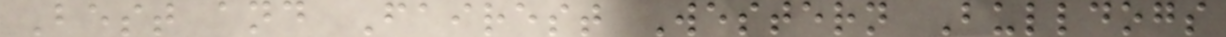Best and Fairest Western Bulldogs
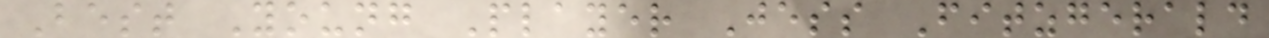Best Young Player Jess Fitzgerald
